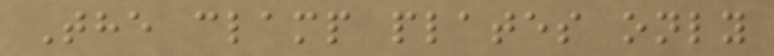The clamp plates only
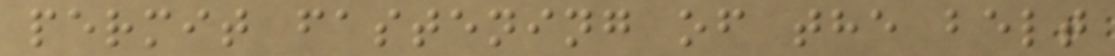permit fastening of the belt
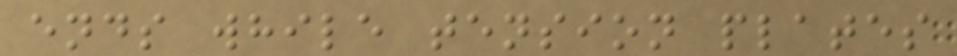ends while tension plates
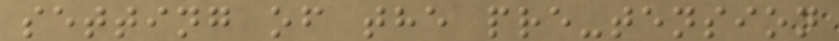setting of the pre-tension
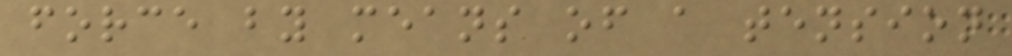force by means of a tension
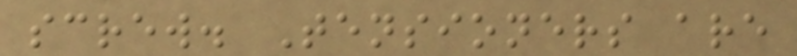screw. Tensioners are
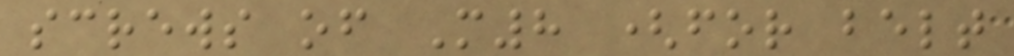screws of M8 (for belt
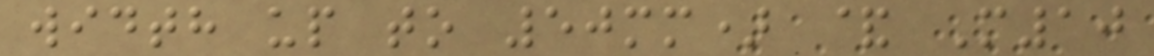width up to 50mm) & M10
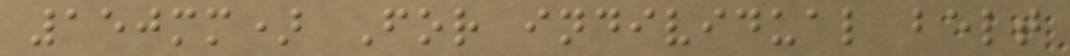150mm) For individual belt
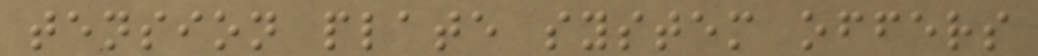tension plate system offers
